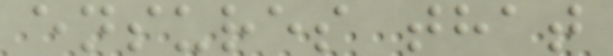ensures that
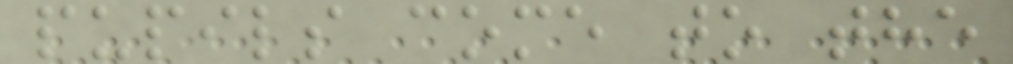pupils come to the
